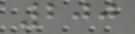200
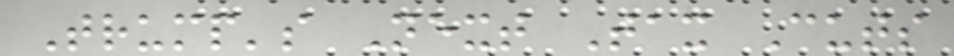Trump's Next Tax Cuts
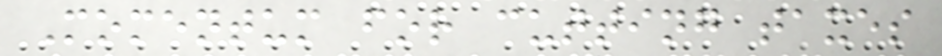Momentum for cutting taxes
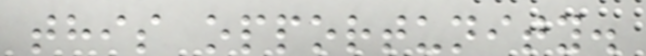this opportunity.
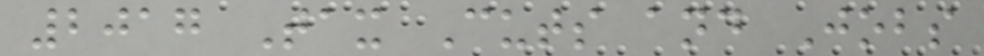2017 Tax Cuts and Jobs
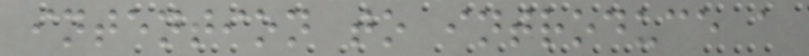intention to introduce a
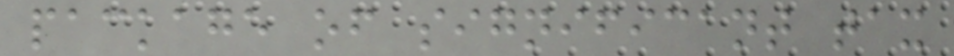package of significant tax
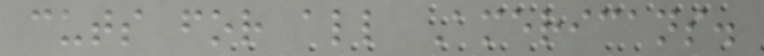cuts for all Americans.
